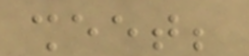sheet;
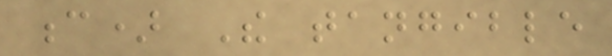c) The tangible
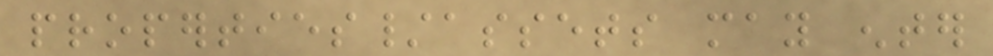properties/assets may enter
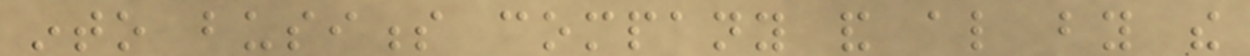into business company and also by the
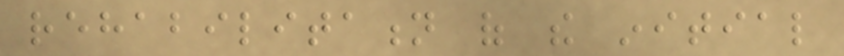rehabilitation of the initial
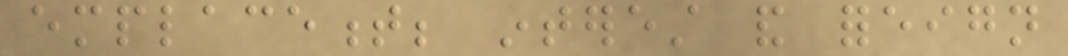emplacement; interest and foreign
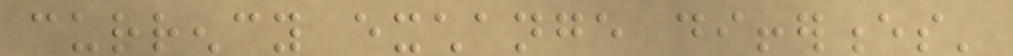currency exchange differences'
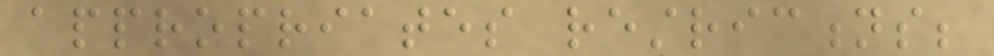appropriates restrictions;
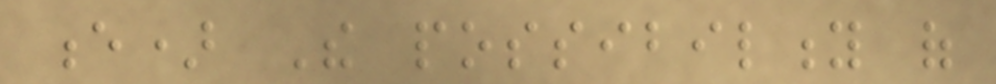e) The possibility of
